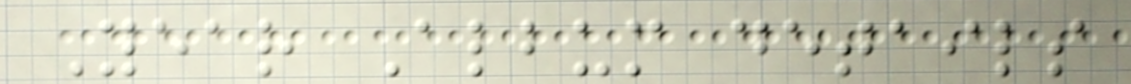Year Album details
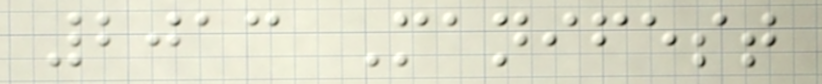2013 Manifest
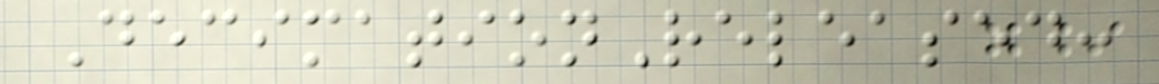DecimationReleased:
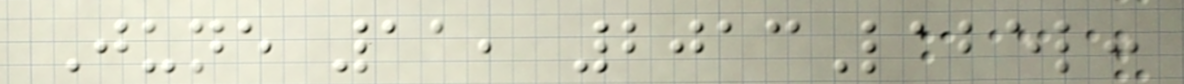June 11, 2013Label:
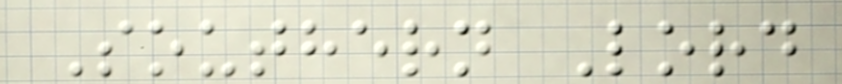Southern Lord
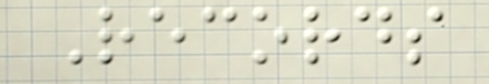Records
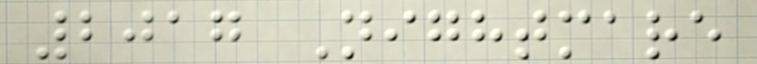2017 Nightmare
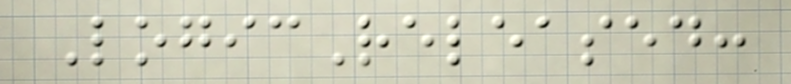LogicReleased:
